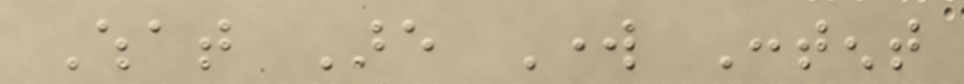What Are Work Content
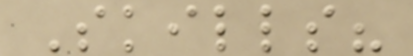Skills?
